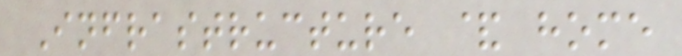Infrastructure & home
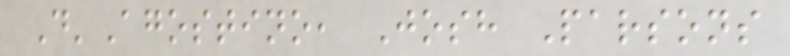D'Agostino, Josh Parsons
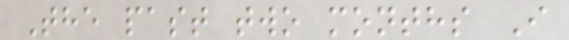The past two months I
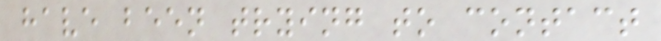have been trying to contact
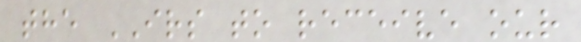the IRS to receive our
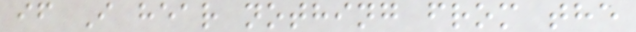if I hear nothing from the
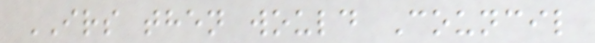IRS then would Council
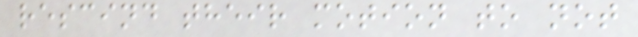rescind their motion to not
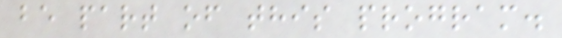be part of this program.
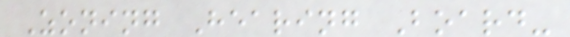Zoning Hearing Board-
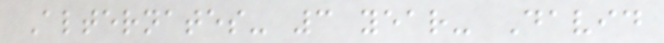Alternates- 3 year- David
